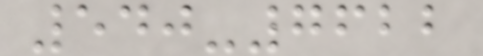540-7622
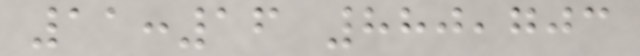11:16 880,703
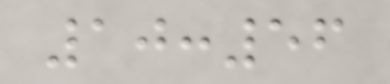10:56
